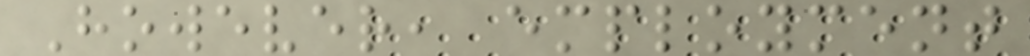However, employment
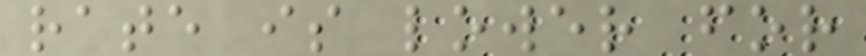rate is lower for
